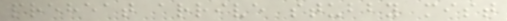preheat arrive stubby mist
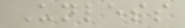Unless
